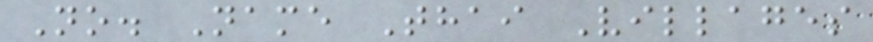No. Name Thai Villages
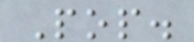Pop.
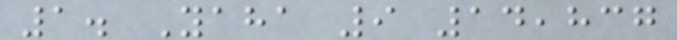1. Yaha 9 14,837
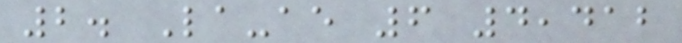2. La-ae 6 4,412
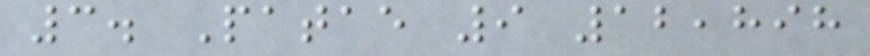3. Patae 9 12,898
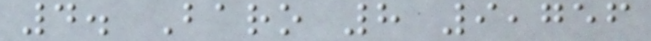4. Baro 8 9,756
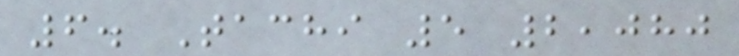6. Tachi 5 2,080
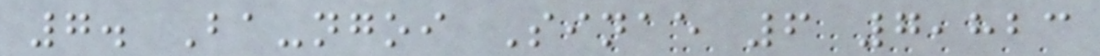7. Ba-ngoi Sinae 6 7,823
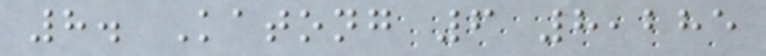8. Katong 6 8,285
